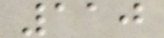110
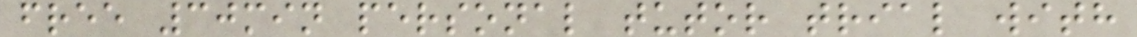free 30min personal tutor trial with
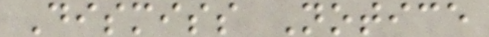Dismiss Notice
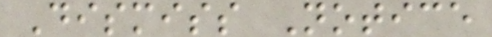Dismiss Notice
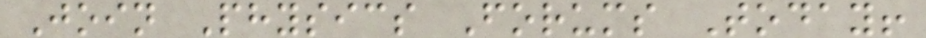Join Physics Forums Today!
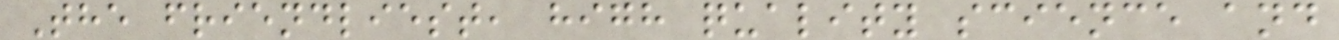The friendliest, high quality science and
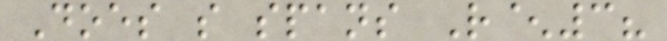Does s spans R^3?
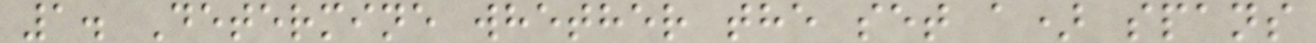1. Determine whether the set a) spans
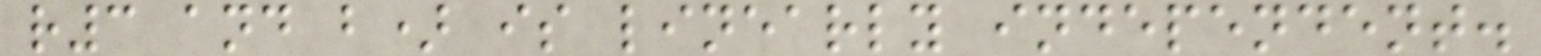r3 and b) is linearly independent.
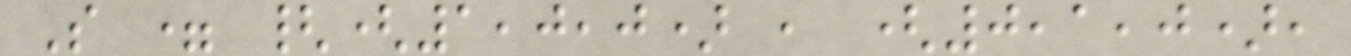S = {(1,0,0) , (0,1,0),
